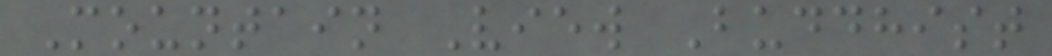Mountain View Buddhist
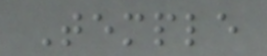Temple
